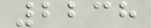2238
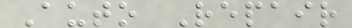Auto Repair
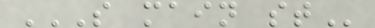S MAIN ST
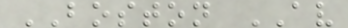BOSTON AV
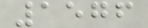1576
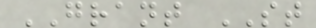GRANT ST
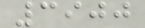3900
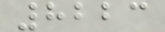8223
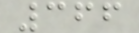366
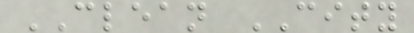CLEAN CITY
